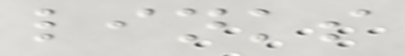links
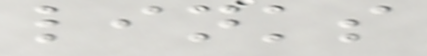links
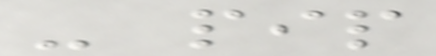- pip
